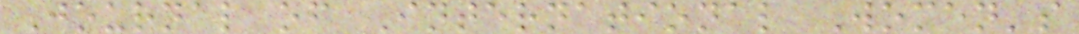Journal of International Women's
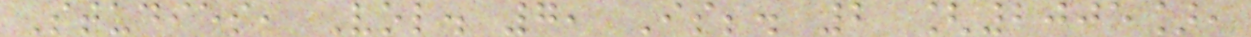Studies, Vol. 7, Iss. 2 [2005],
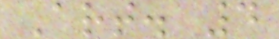Art. 4
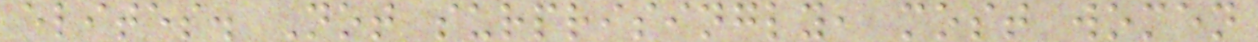elites. Not surprisingly, most women
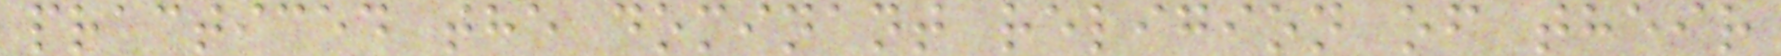practiced the dominant religion of their
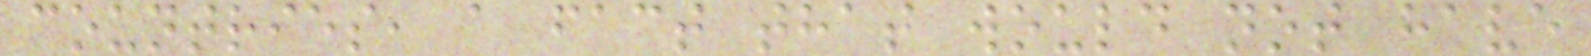countries, a fact that would not have
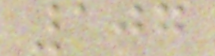107
